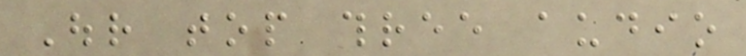Our top three audio
